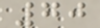70
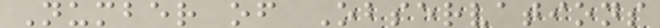Number of Observations
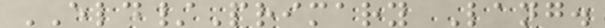ELD/Primary Lang.
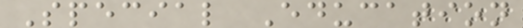Special Education
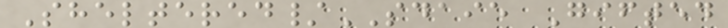Sheltered/SDAIE Gifted
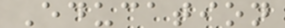Education
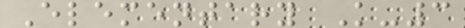Elementary K-3
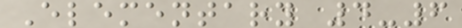Elementary 4-6
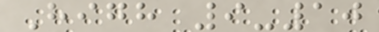High 9-10
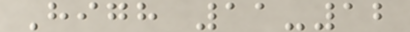High 11-12
